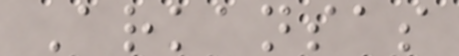Arkansas
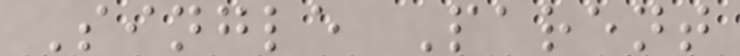Single Parent
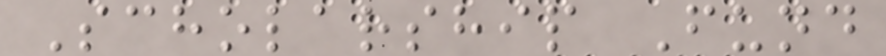Scholarship Fund
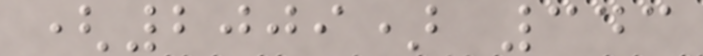(2009) 343
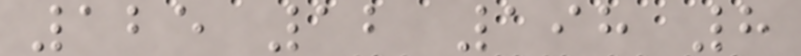125 12 198 8
